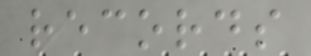records
